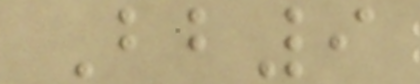Bb9
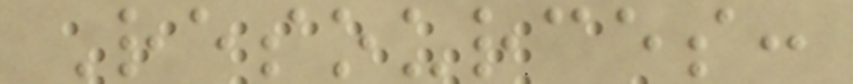Resources:
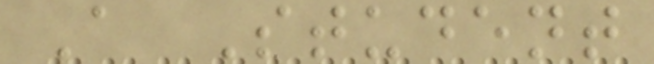A Student
